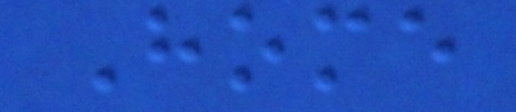Home
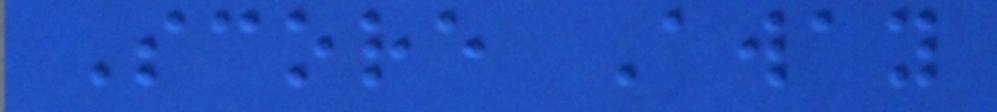Score Away
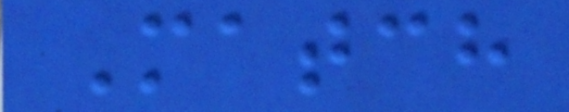Match
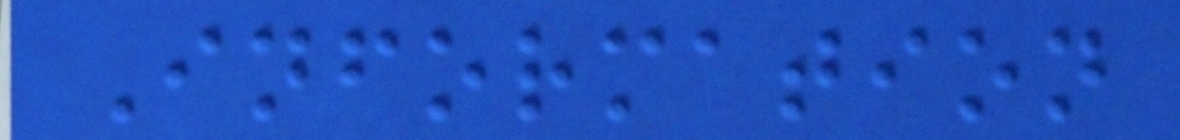Information
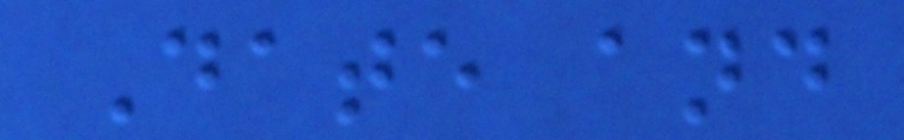Date and
